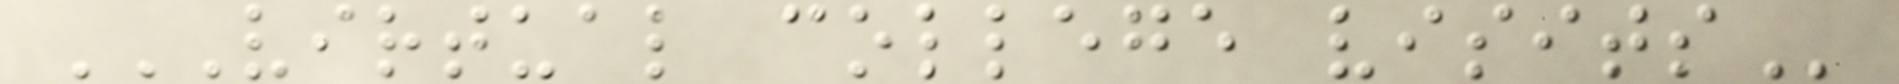VIRTUAL COLLEGE VISITS
